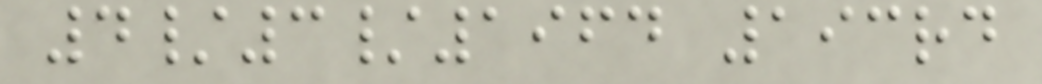4/3/1964 193rd
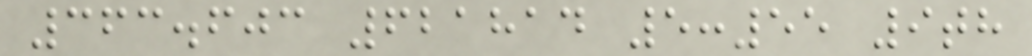363.603 621814 5:55 9th
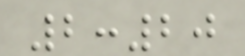2:20
